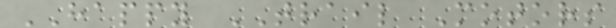HAPPY TRAIL Motors
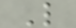L
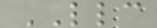LLC
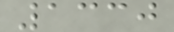1330
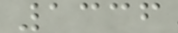1336
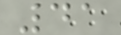41
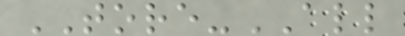TORE-ALL
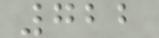722
